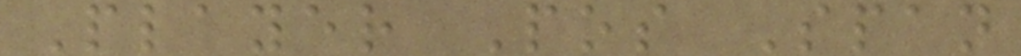Player Pos Span
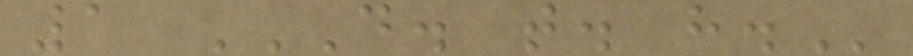1 D. T. H.
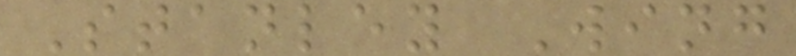Stanley Wing
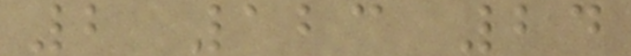2 123 24
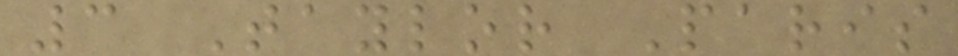3 Taylor Paris
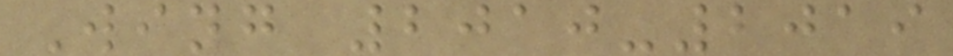Wing 2010-2019
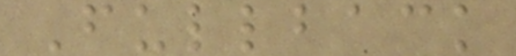Fullback
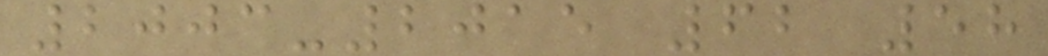2003-2015 62 58
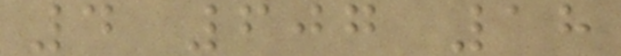4 607 18
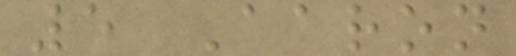5 Aaron
